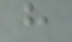h
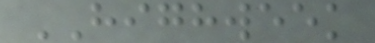HIGHWEEK
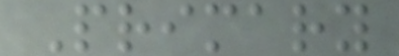Primary
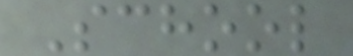School
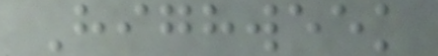Highweek
